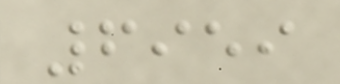6959
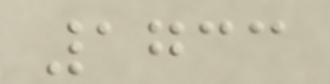1733
